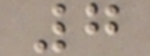7
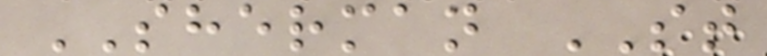SHERMAN ST
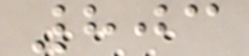803
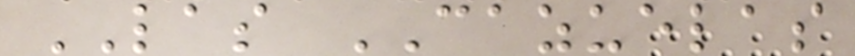LAS CAZUELAS
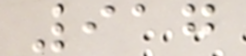917
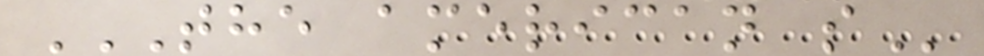THE AMERICAN S
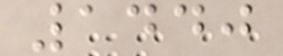1440
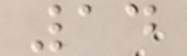14
